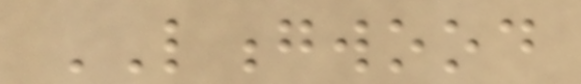LONGWOOD
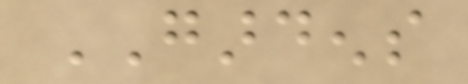GARDENS
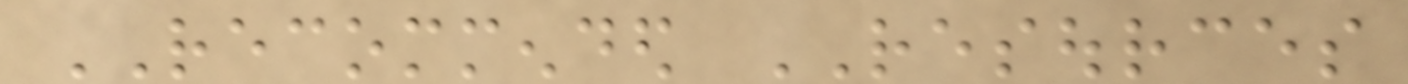RECOMMENDED RESOURCES
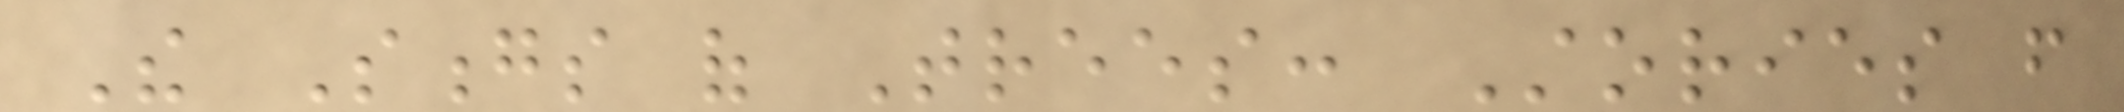The Songs of Trees: Stories from
